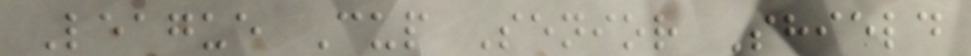League Cup Senior Shield
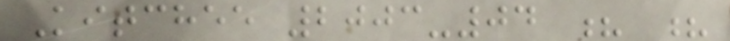Kitchee 2003-04 ? ?
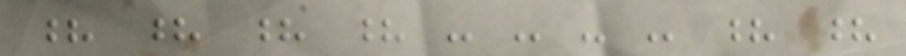? ? ? ? - - - - ? ?
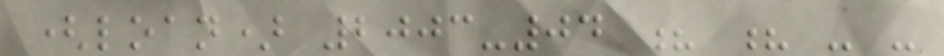(loan) 2003-04 ? ? - -
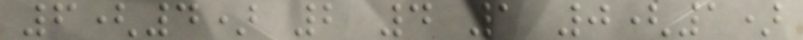6(4) 2 4 1 0(1)
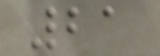21
